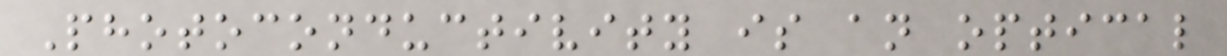Photoconductivity is an optical
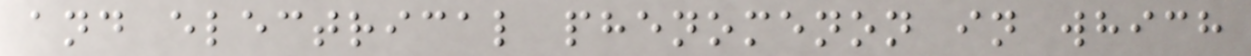and electrical phenomenon in which
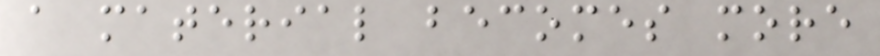a material becomes more
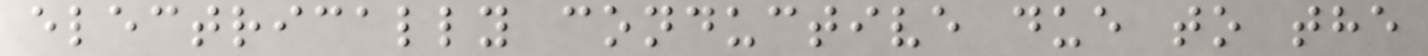electrically conductive due to the
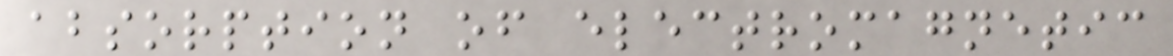absorption of electromagnetic
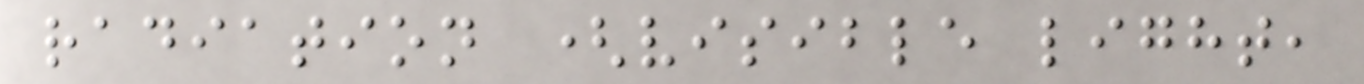radiation (visible light,
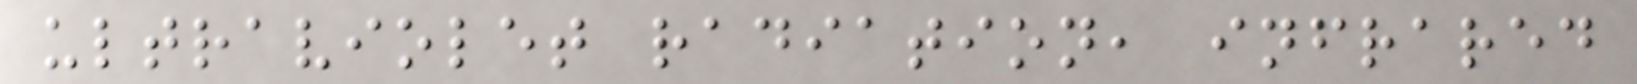ultraviolet radiation, infrared
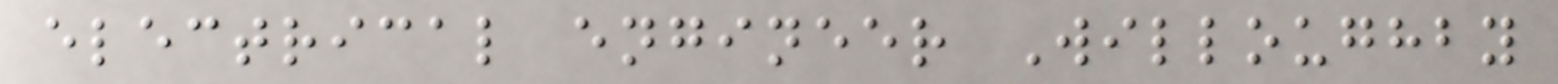electrical engineer Willoughby
